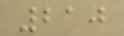210
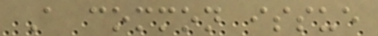A common issue
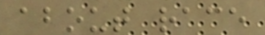about race
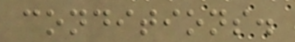conditions.
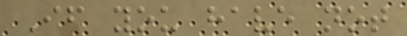If you have not
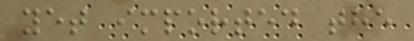yet imported the
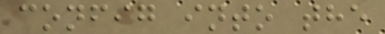config into the
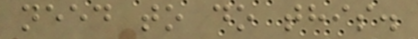need to do this.
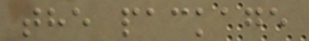the package
